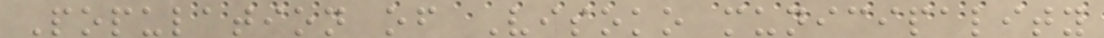Population of Visoko municipality
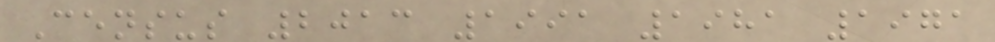Census 2013 1991 1981 1971
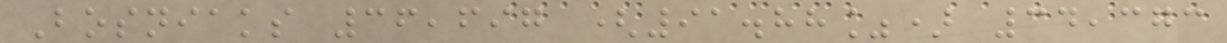Bosniaks 36,697 (91.88%) 34,373
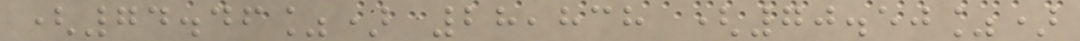(74.46%) 28,838 (70.50%)
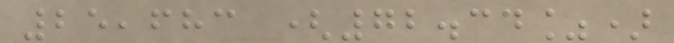25,683 (72.34%)
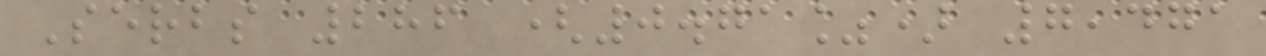Serbs 286 (0.71%) 7,471
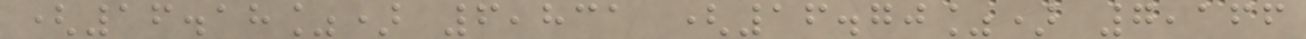(16.18%) 6,831 (16.70%) 7,166
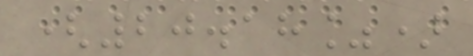(20.18%)
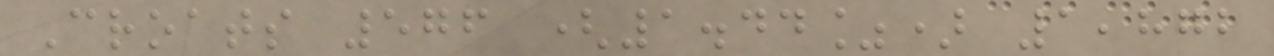Croats 576 (1.44%) 1,872
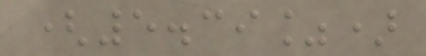(5.39%)
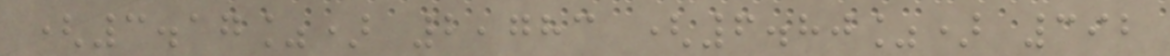(3.17%) 2,783 (6.80%) 392
